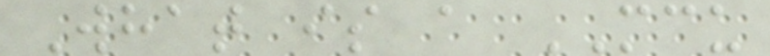What is a MCU
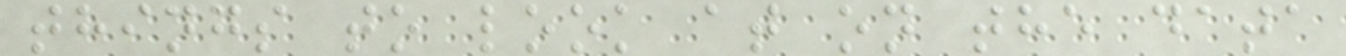things to look at on the data
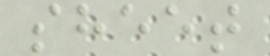sheet
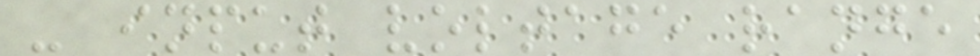- input voltage range
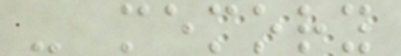- memory
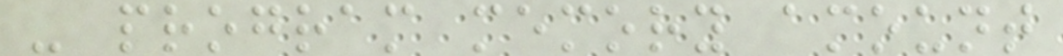- program memory amount
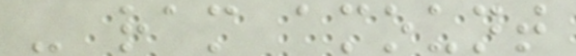- ram amount
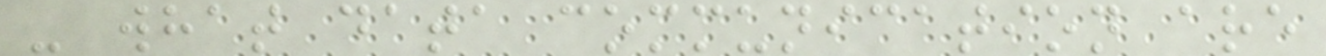- what data communication are
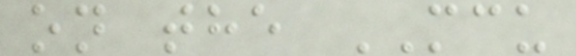on the MCU
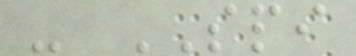- SPI
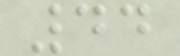44
